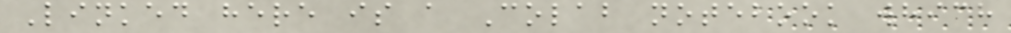Linked here is a Colab notebook which
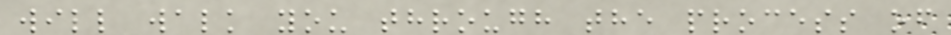will walk you through the process of
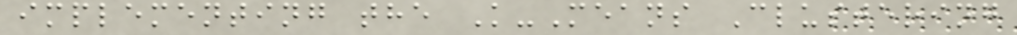implementing the K-Means Clustering
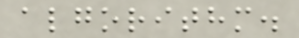algorithm.
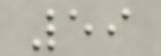59
